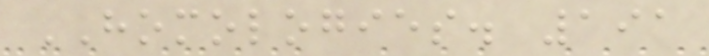HOMOLOGIES. 191
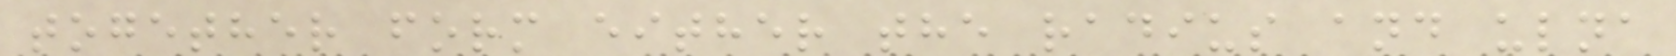together form either the radius and ulna
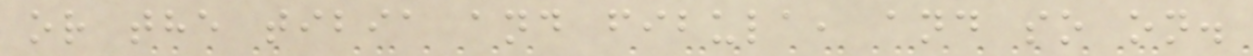or the tibia and fibula, and so on.
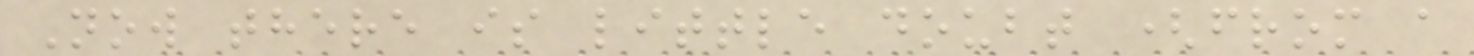Now there is little doubt (from a
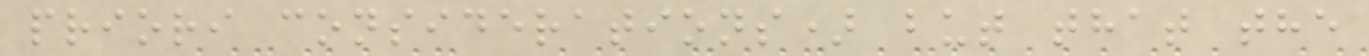priori considerations) but that the
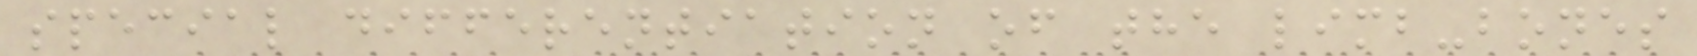special differentiation of the limb-bones
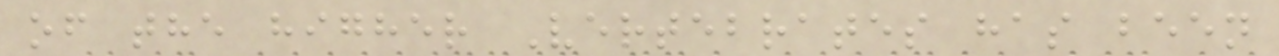of the higher Vertebrates has been
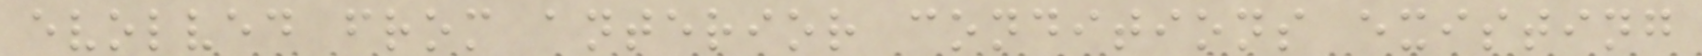evolved from anterior conditions existing
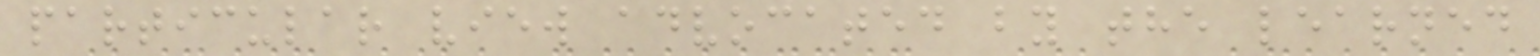particular view advocated by the learned
